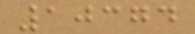10374
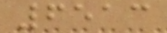6513
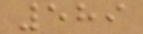589
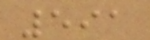591
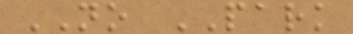NO PARK
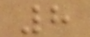8
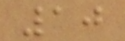10
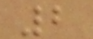2
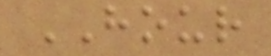HOUR
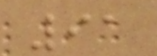91
